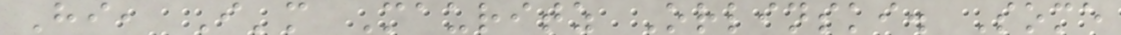Hi, I'm Mauritz Orlinski. Some
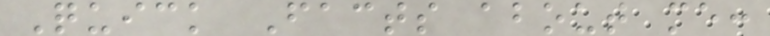Quick Facts about me:
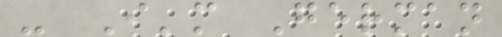- I'm German
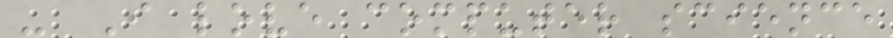- I love computer science
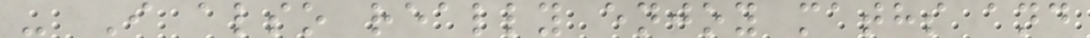- I also really enjoy maths and
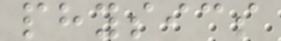physics
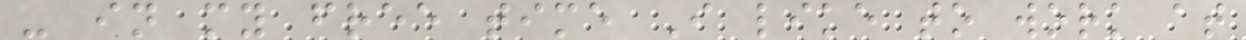- in my free time I like to work at
